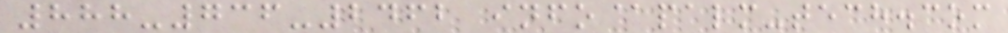888-736-2462 info@palm-tech.com
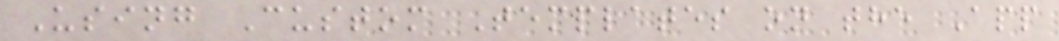Using Custom Templates on the App
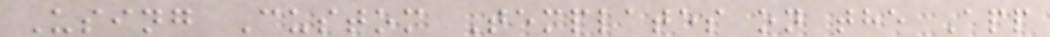Using Custom Templates on the App
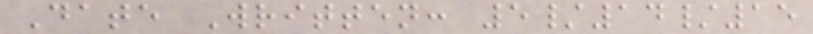Date Written: 5/14/15
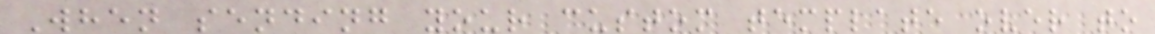When sending your custom template over to
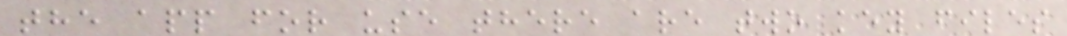the app for use there are two key files
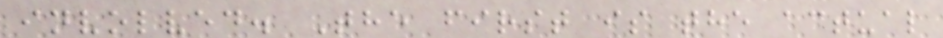involved. The first is the actual
